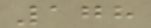178
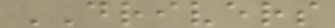DRIVERS
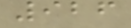926
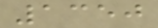1350
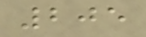205
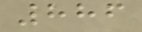886
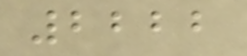2222
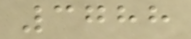3788
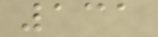131
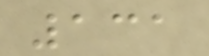131
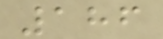186
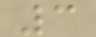3
